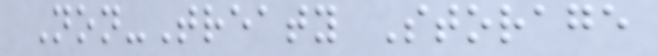Non-Treaty Storage
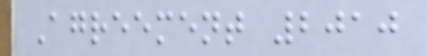Agreement 2010
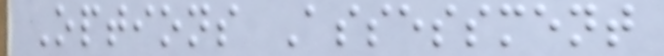Options Assessment
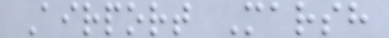Airport Marsh
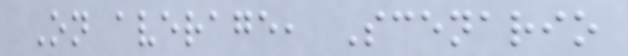On average, Scenario
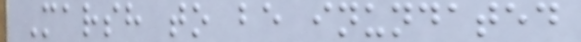Marsh to be inundated
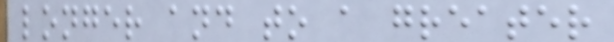longer and to a greater
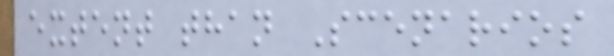extent than Scenarios
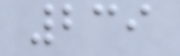239
